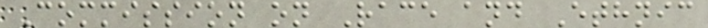Commission on Race and Ethnic
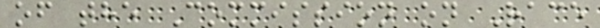of the Commission on Race
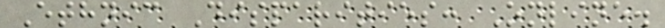Ethnic Disparities: Online.
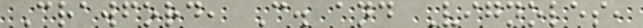Crawford, C. and Vignoles,
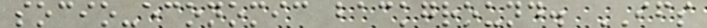socio-economic background. IFS
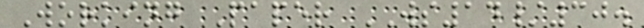Working Paper WS14/30.
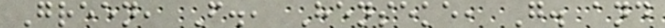Green, F., Henseke, G. and
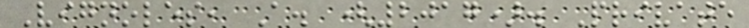Vignoles, A. (2017). Private
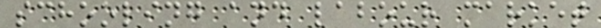schooling and labour market
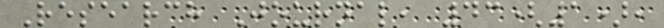Research Journal, 43(1),
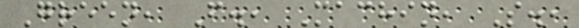Green, F., Machin, S.,
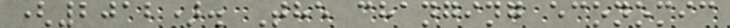(2012). The changing economic
